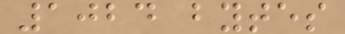1024 bytes
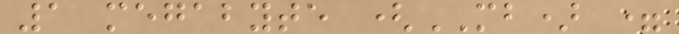1 megabyte (MB) =
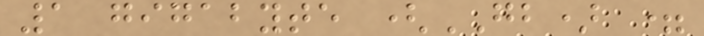1 gigabyte (GB) =
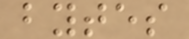bytes
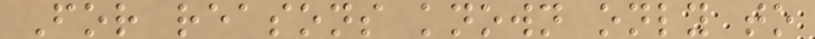For reasons known only to
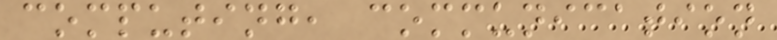computing, communication
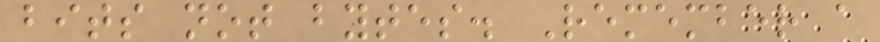bits not bytes. Remember a
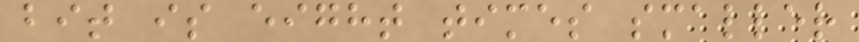bit is eight times smaller
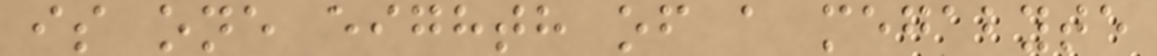is one eighth of a megabyte
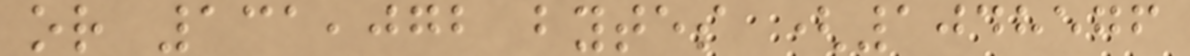or 131,072 bytes (1048576
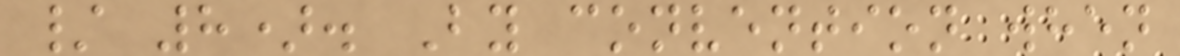/ 8). By convention when
